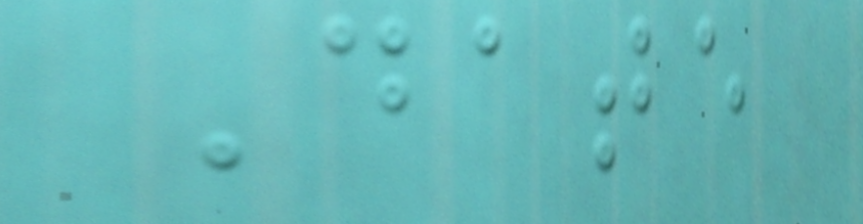Date
